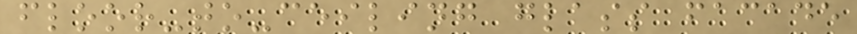floor-to-ceiling glass facade
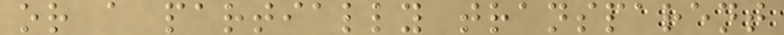or a partially transparent
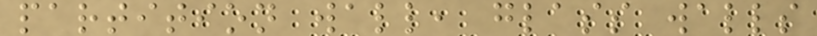partition wall, glass walls
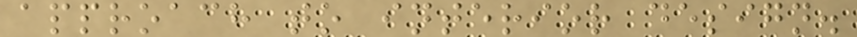approach to interior design.
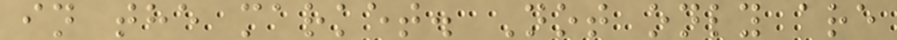in the market. Not only are
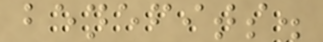benefits.
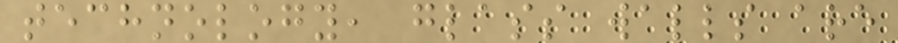technology, glass walls are
